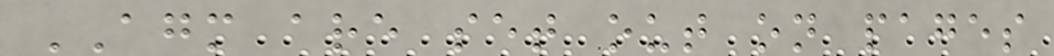AGM are set out on pages
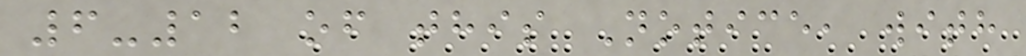6-12 of this Notice, with
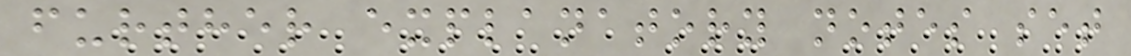further explanatory notes set
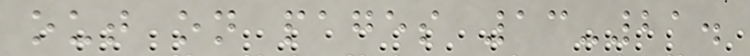out on pages 13-21.
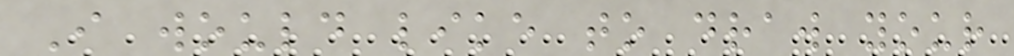I would like to draw your
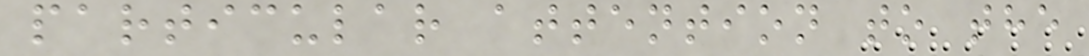particular attention to the
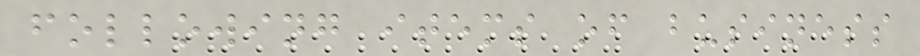following items of business
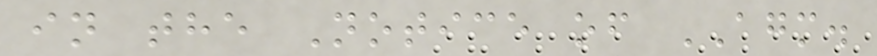in the Notice of AGM.
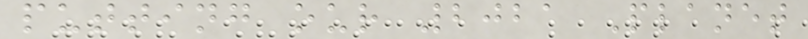putting our 2021 Planet
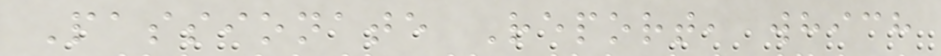Passionate Report, which
